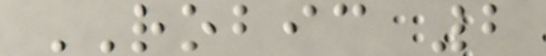ROBIC 2
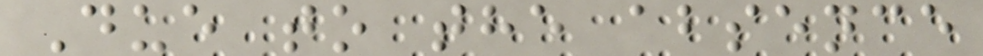Due to the absence
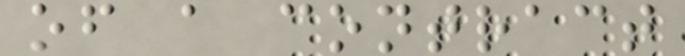of a contract
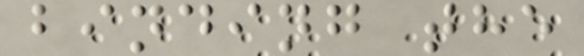binding the
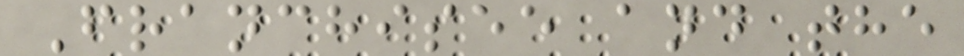Franchisee and the
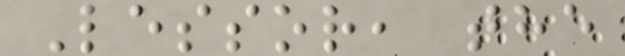Lessor, the
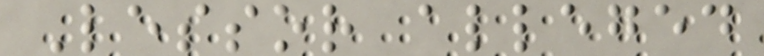Lessor alleged
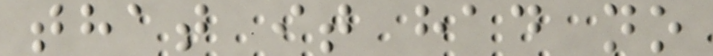that it had no
